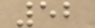52
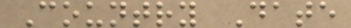Country Date
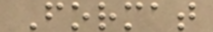Format
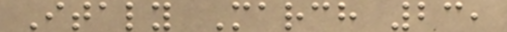Italy March 23,
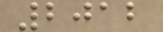2012
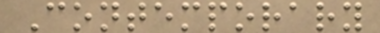Contemporary
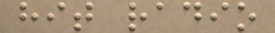hit radio
